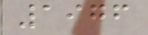1976
